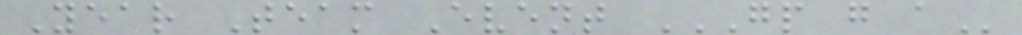Year Team Event GP G A
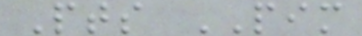Pts PIM
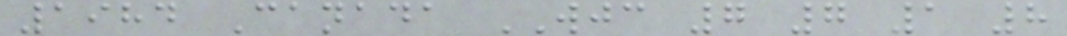1984 Canada WJC 7 7 1 8
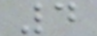4
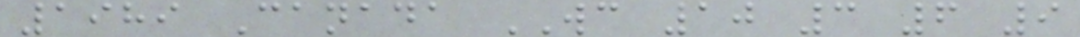1989 Canada WC 10 3 6 9
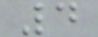4
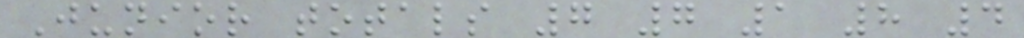Junior totals 7 7 1 8 4
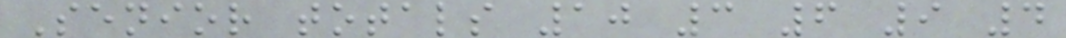Senior totals 10 3 6 9 4
